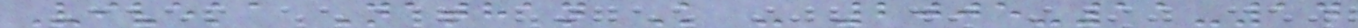Viveka Nathan K - 2005-11-14
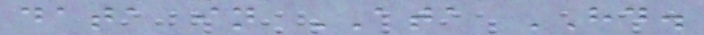data in ATA HD.
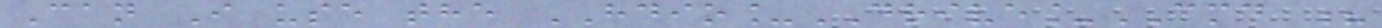Can I use the HDIO_DRIVE_CMD ?
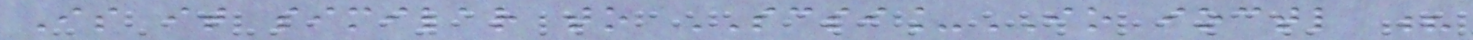Is it similar to SCSI_IO ioctl ?
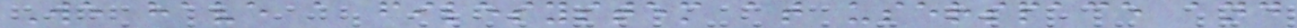We have a filesystem at userspace and
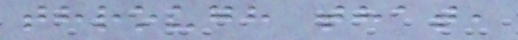through that,
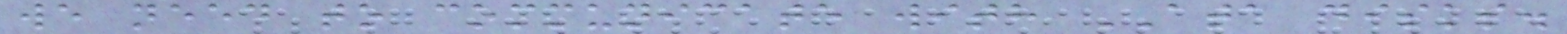we need to communicate with ATA disks.
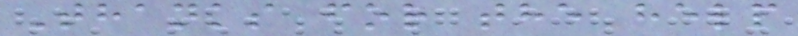Thanks for the help
